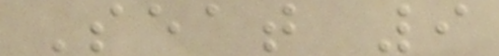Seat 9
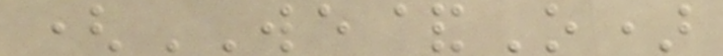(WE&O)
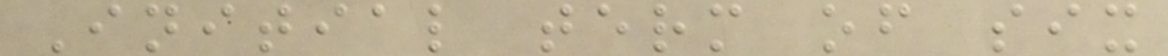Initial term of six
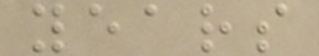years
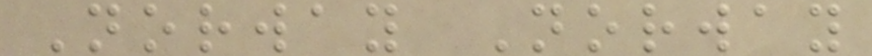Norway Norway
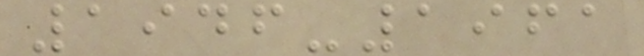1946-1961
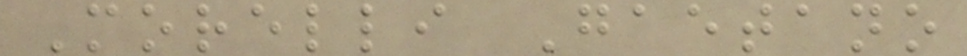Morelli Gaetano
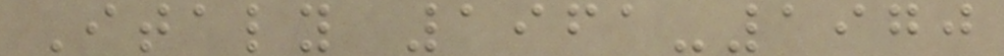Italy 1961-1970
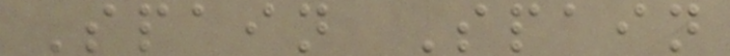Spain Spain
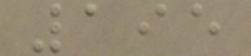195
